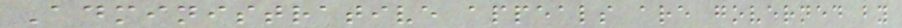Administrative appeals are governed by
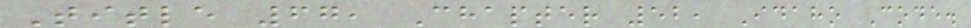Title 67, Chapter 52, Idaho Code.
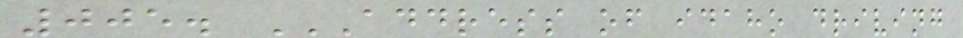005. ADDRESS OF IDAHO DRIVING
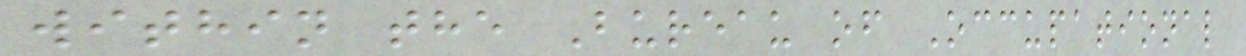within the Bureau of Occupational
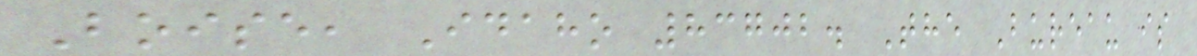Boise, Idaho 83702. The Bureau is
